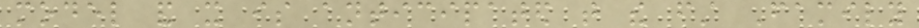model and it is anticipated that the first Family
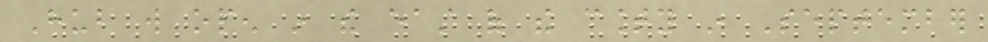Hub will open in the east of the county in September
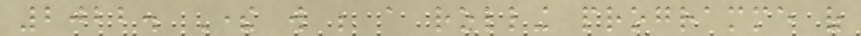2022. There will be a rolling programme of
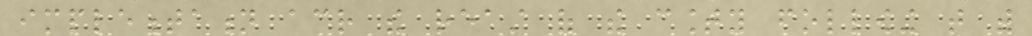implementation across the reast of the county following that with
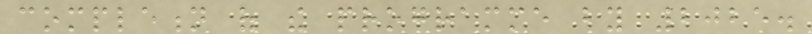completion of the programme by 2025.
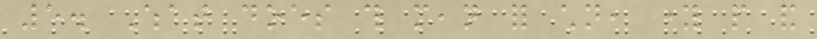5. What does this mean for children, young people and
